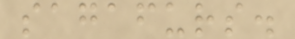sagafurs.
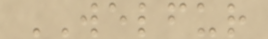WELFUR
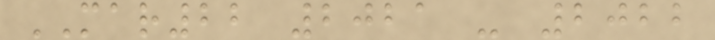MAR22 2021 - 2022
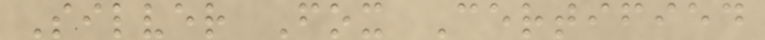Silver Fox Certified
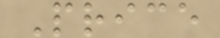Price
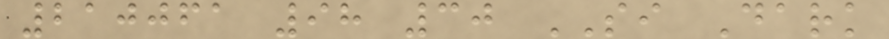210061 98 30 SI Dark
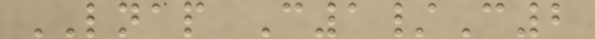LNAP C1/C2
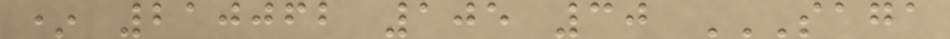* 210062 105 30 SAGA
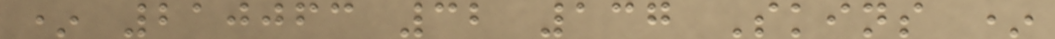* 210063 32 137 Skins *
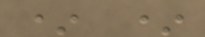* *
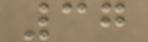37
